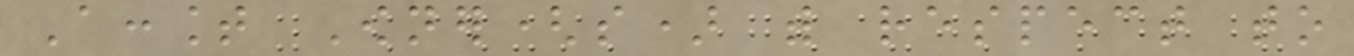Account Owner(s) with respect to
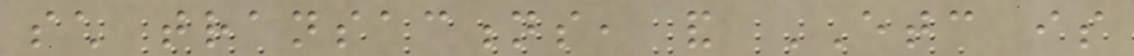such transactions, and ETC is
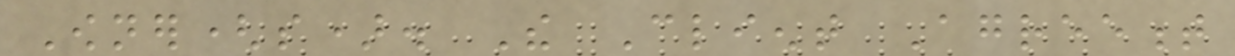Owner(s). The Client Agreement
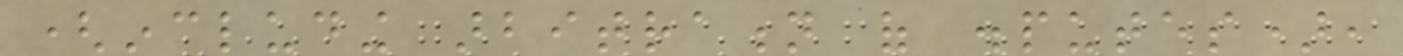(including arbitration of disputes),
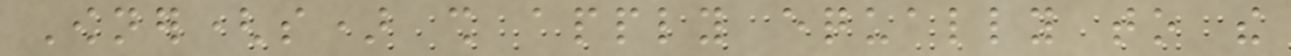Owner(s) shall apply equally to the
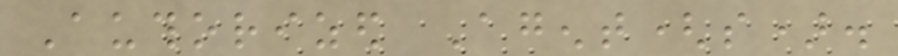Authorized Agent(s).
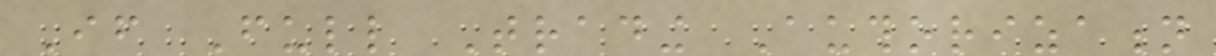If Full Trading Authorization
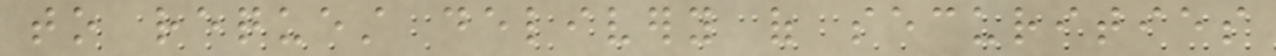to request delivery of securities
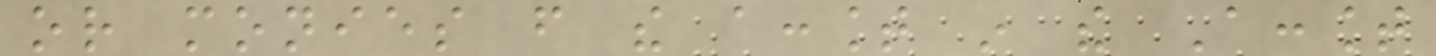or monies from the account in the Account
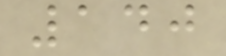140
